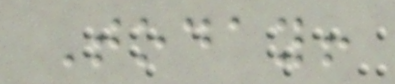Today!
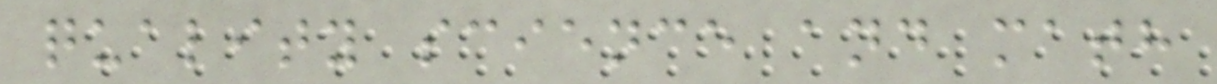quality science and math
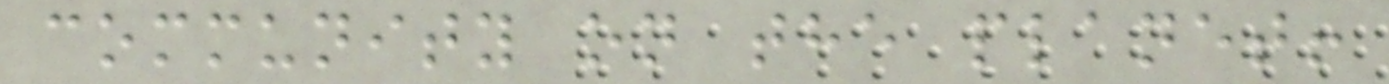community on the planet!
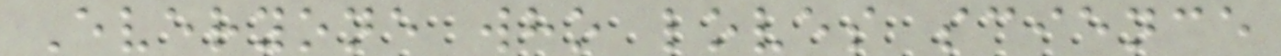Everyone who loves science
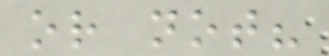or not?
